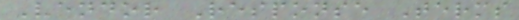Vendor Response Terms
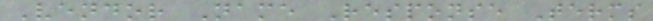Vendor Name Response Terms
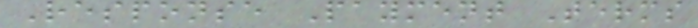Response Payment Terms
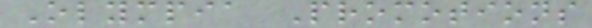Olympia Promotions
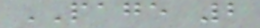PAGE 2
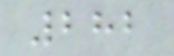282
